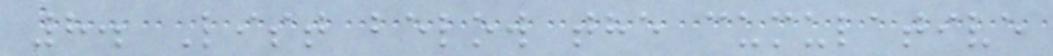8. List below the cumulative
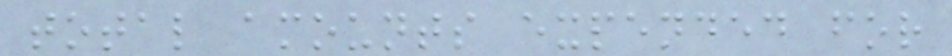total amounts expended for
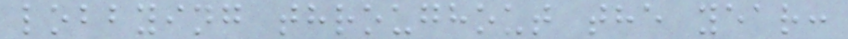lobbying throughout the year:
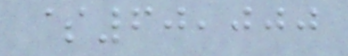$60,000
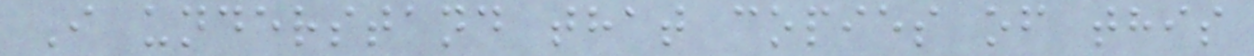I understand that copies of this
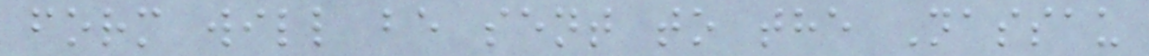form will be sent to the Nassau
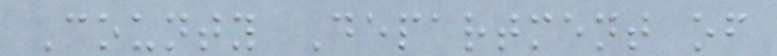County Department of
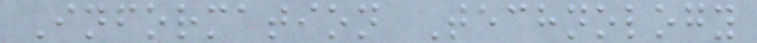Information Technology
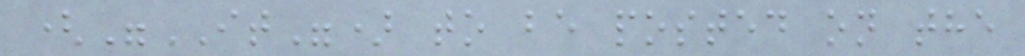("IT") to be posted on the
